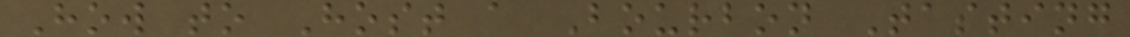How to Host a Bourbon Tasting
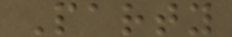Party
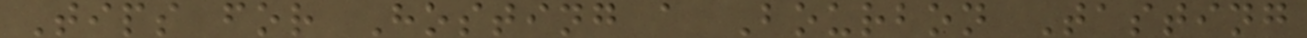Tips for Hosting a Bourbon Tasting
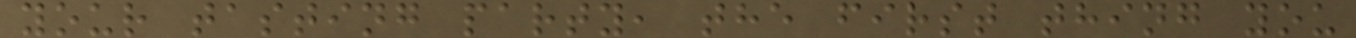your tasting party, the first thing you
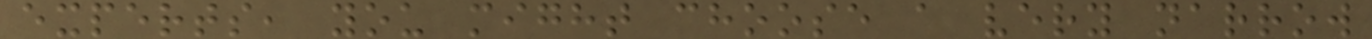experts, you might choose a very narrow
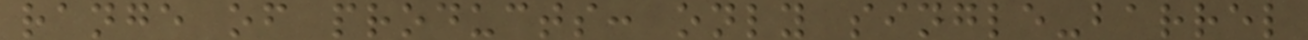range of products: only single-barrel
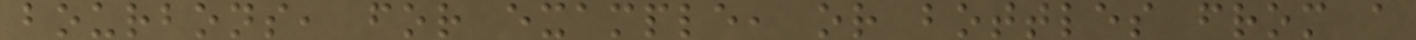bourbons, for example, or bottles from a
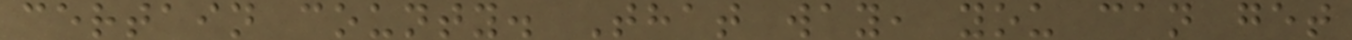certain county. That way, you can get
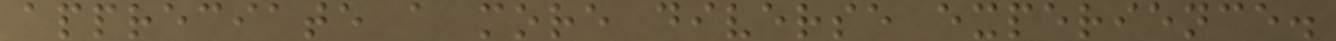appreciate a more diverse experience.
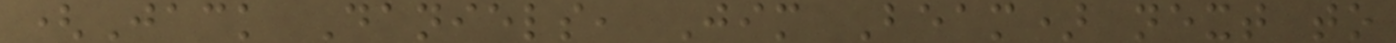(Jack Daniels, Jim Beam) next to
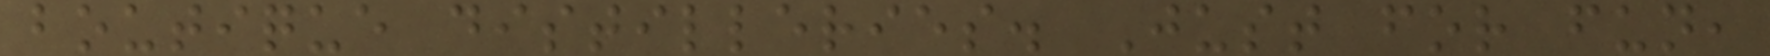boutique distilleries. Just for fun,
